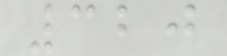320
